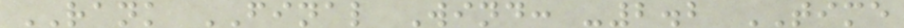RANK FINAL Wind: -2.2 TIME
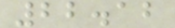22.12
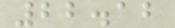22.12
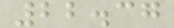22.37
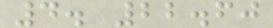4. 22.60
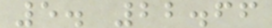5. 22.66
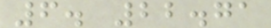6. 22.71
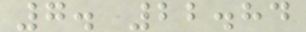7. 22.84
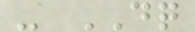- DQ
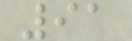91
